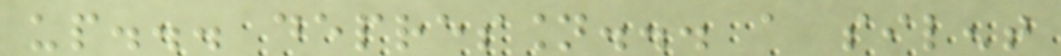up... depression... a silent
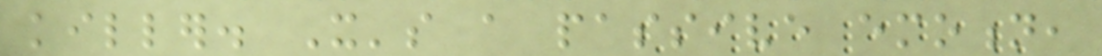killer. It's a passive emotion,
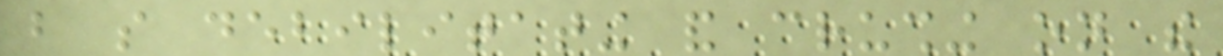but so debilitating and crushing on the
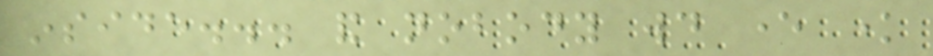inside... and nobody would ever know
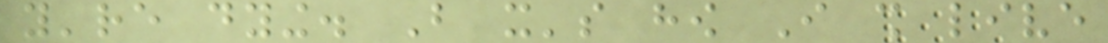you're dying. But it's how I shall live
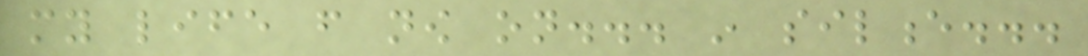my life from now on... in silence...
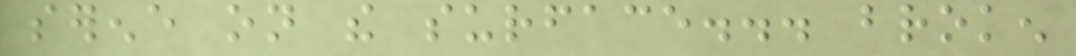serene on the surface... broken
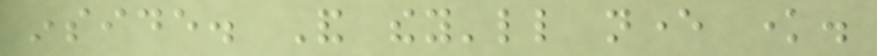inside. And they'll never know.
